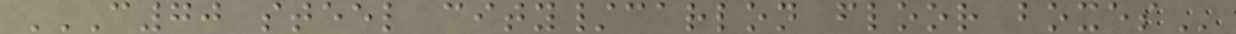C70 STEEL CITY/CARLON FLOOR BOXES
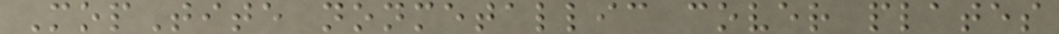MopTite nonmetallic cover plates
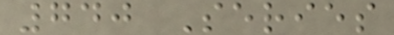740 Series
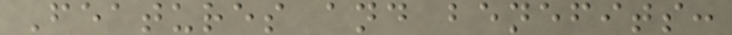Features and benefits:
